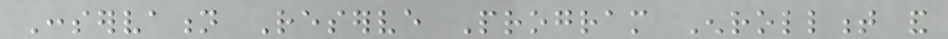Conservation Reserve Program Enrollment and
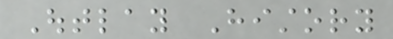Outlay History
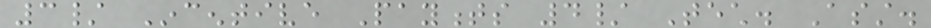3/ Incentive Payments 4/ Tech. Asst.
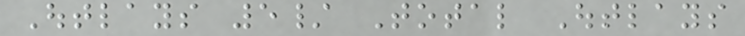Outlays 5/ Total Outlays
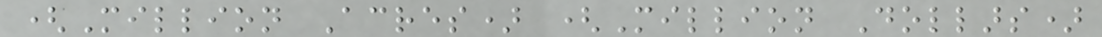(Million Acres) (Million Dollars)
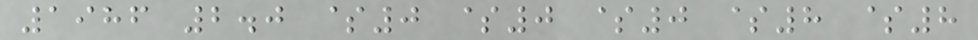1986 2.0 $0 $0 $0 $8 $8
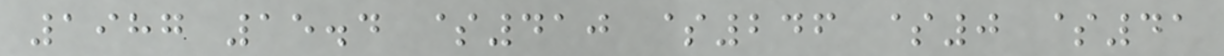1987 15.4 $410 $246 $0 $41
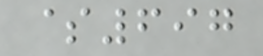$697
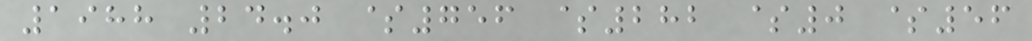1988 24.0 $756 $282 $0 $56
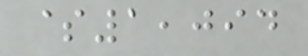$1,094
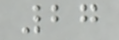27
